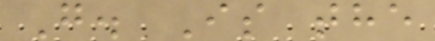G. Is the
